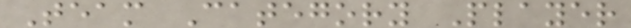Team Category Player
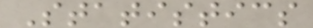Statistics
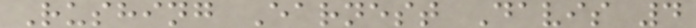Rushing Earnest Davis 4
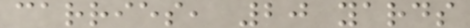carries, 20 yards
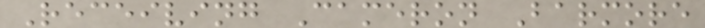Receiving Cameron Barmore
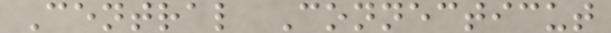Central Connecticut
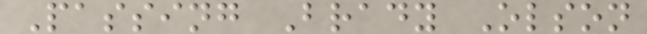Passing Brady Olson
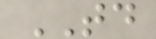TD
